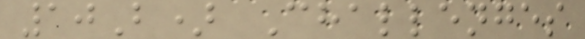10B) Challenges
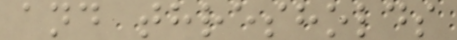and thresholds
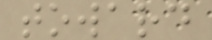toward
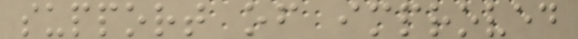support of improved
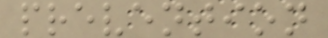prevention
